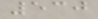530
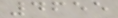4655
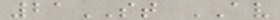21ST AV
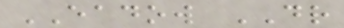EADOW DR
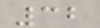32
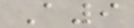A9
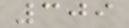309
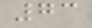73
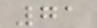71
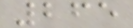265
